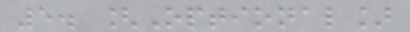5. [Optional]
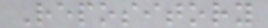Repository
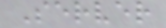Server
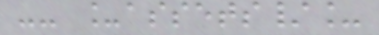-- _assets/_
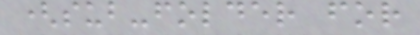(sub-folder for
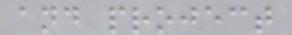and project
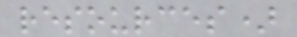resources)
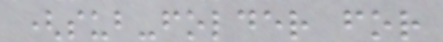(sub-folder for
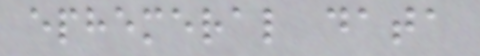ephemeral data
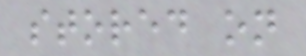stored on
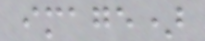image)
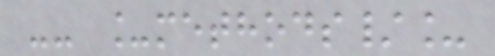-- _methods/_
